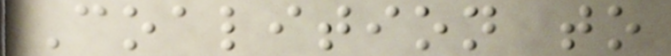Coalition to
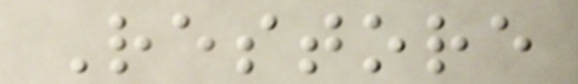Restore
